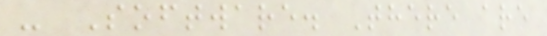- Software. There are
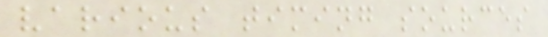various timing sources
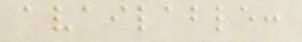available:
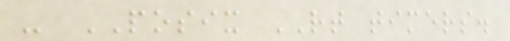- POSIX RT timers.
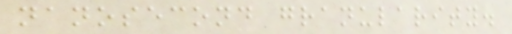nanosecond granularity.
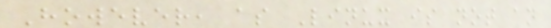However, as Linux is not an
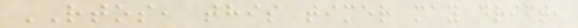RTOS, this timer may drift,
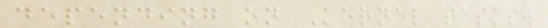depending on Kernel tasks.
